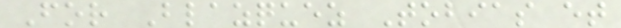For Blazquez Tobias et
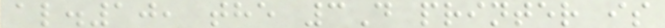al.10, the 3D printer is
